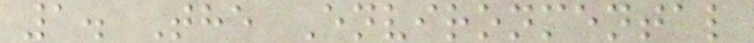1. The Environmental
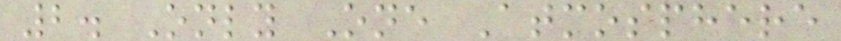2. Only One Atmosphere
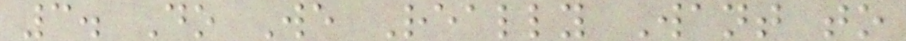3. Do We Really Want to
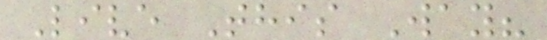Live This Way?
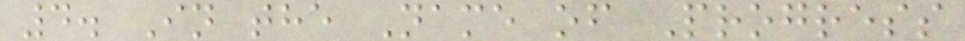4. In the Name of Progress
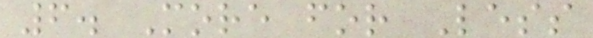6. More for Less
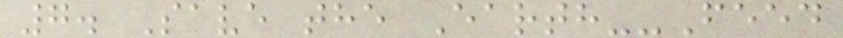7. Save the Earth--Feed
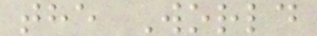the World
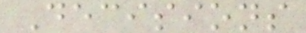Decisions
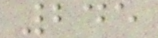245
